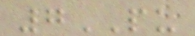7PU
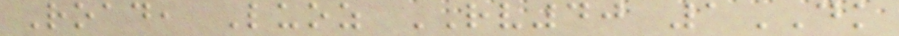Road, Luoz RV40 1DK
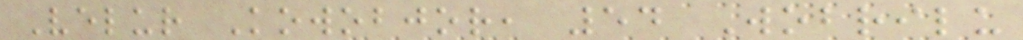Velur Kowobjor, 54 Wobrilu
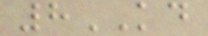8KD
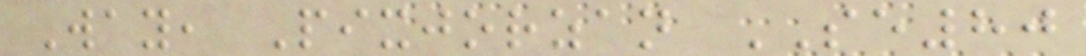Way, Pixjorzan SE80
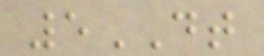5DT
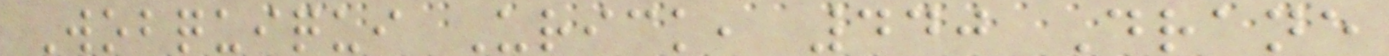Wobquiqui Urick, 440 Drane
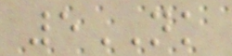5NK
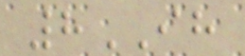8IH
